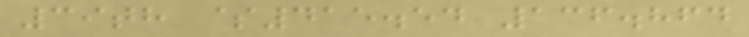39th $415.54 136.864
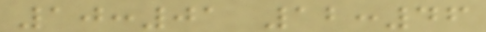10:01 12:46
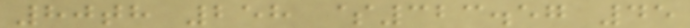80th 258 $323.57 45
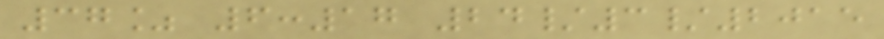37% 6:17 24/3/2015
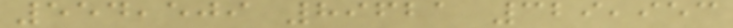554,509 89621 329,953
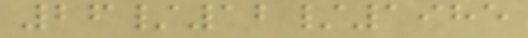26/12/1985
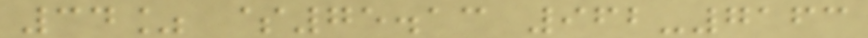34% $75.13 962-7163
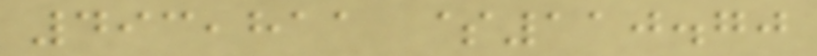493,811 $110.70
